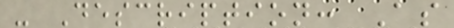- Description: As
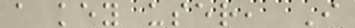a key user, I
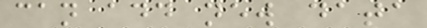can add new data
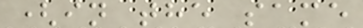(in the same
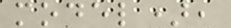model),
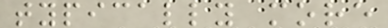typically more
